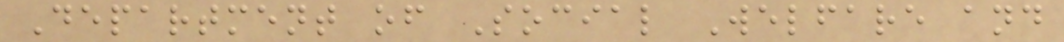Department of Social Welfare and
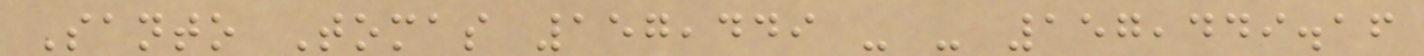Santo Tomas 157,449 - - 157,449.16
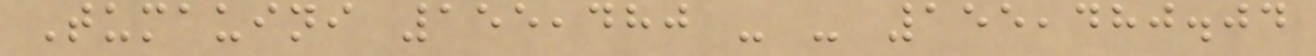Tumauini 155,480 - - 155,480.04
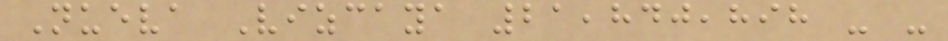Nueva Vizcaya 21,840,898 - -
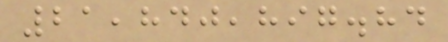21,840,897.84
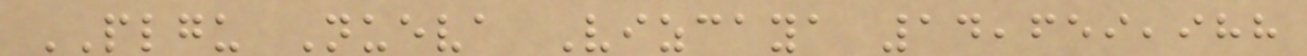PLGU Nueva Vizcaya 14,659,988
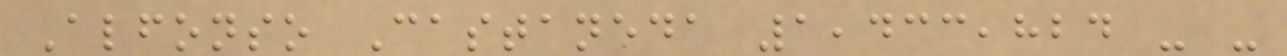Alfonso Castaneda 1,433,824 - -
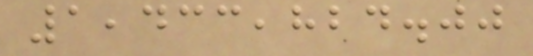1,433,824.00
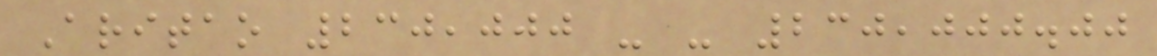Aritao 230,000 - - 230,000.00
